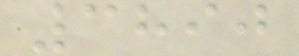3890
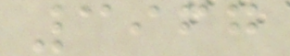3967
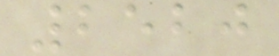2520
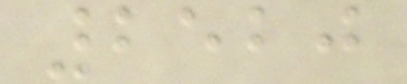2520
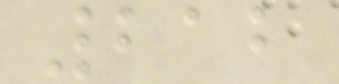212
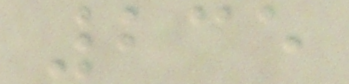235
